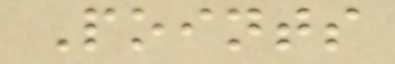Points
